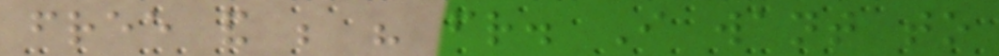free and be his friend. I want to
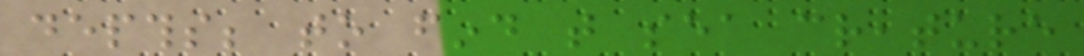depths; to find that sea creature
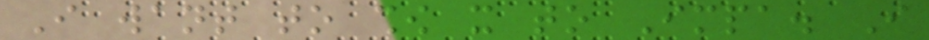I want to show it to Impa. I
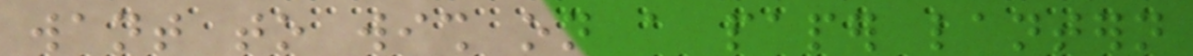want to wish on a paper lantern
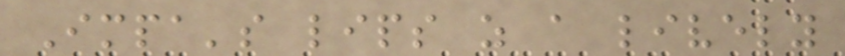Impa's lips as a lively
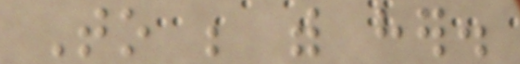To be with her.
